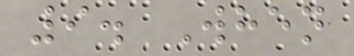9. When
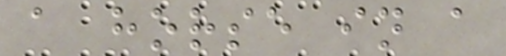a horse in a
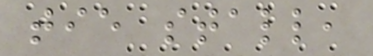tie stall,
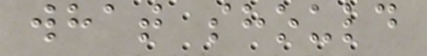what should
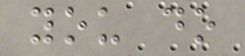you do
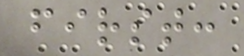first:
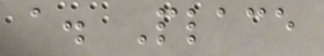a. Place
